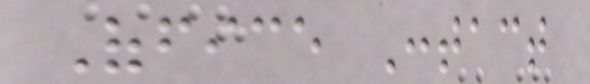Office Contact
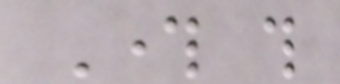Through this
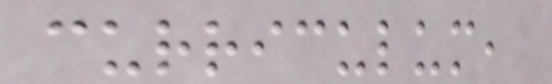curriculum,
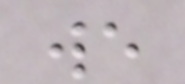we
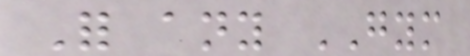For any GYM
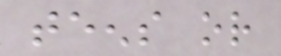teens or
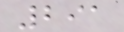291
